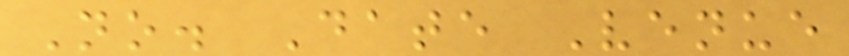No. Date Venue
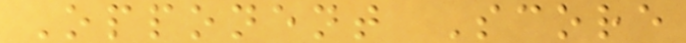Opponent Score
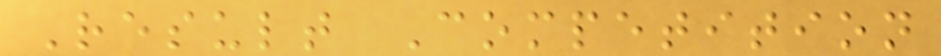Result Competition
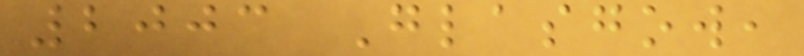2003 Glasgow,
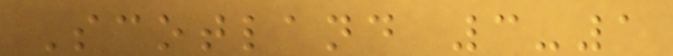Scotland 3-1
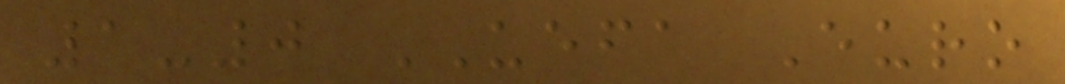1-0 UEFA Euro
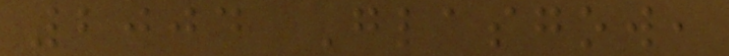2004 Glasgow,
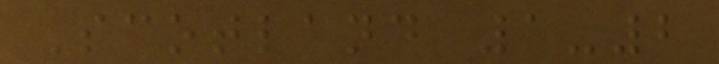Scotland 1-2
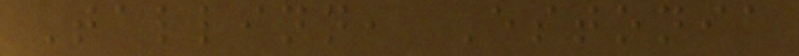Tallinn, Estonia
